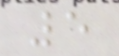5
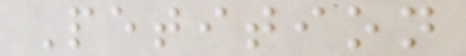Petition
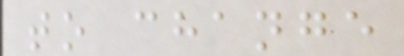to change
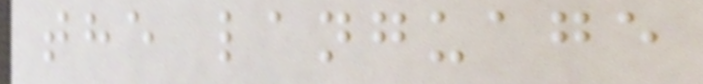the language
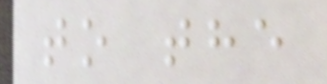to the
